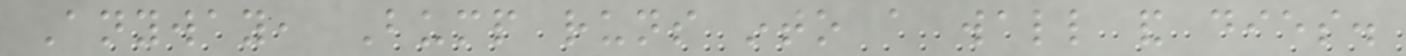Anyway, Bump runs into a wall and dies.
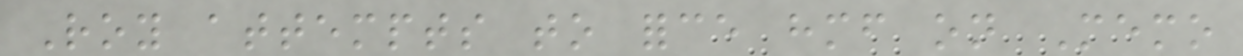Roy attempts to force himself on Memo
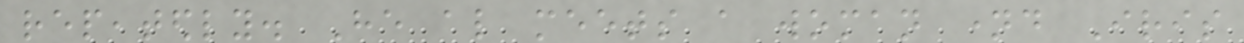repeatedly. He also meets a woman named Iris
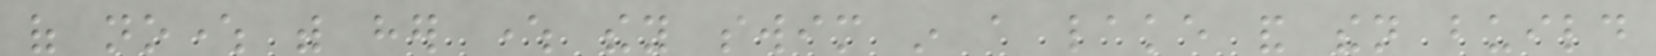of nowhere with her where they swim in a lake and then build
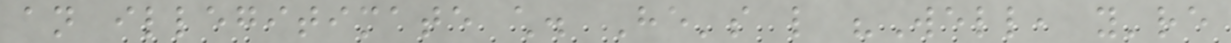an illegitimate child. He's like "Well, you're
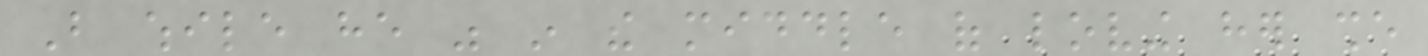But while he was in the middle of loving her she
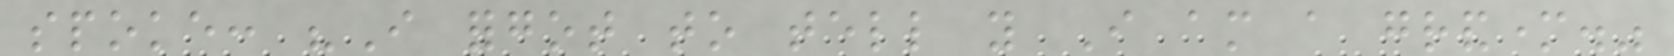spoke: "I forgot to tell you I am a grandmother."
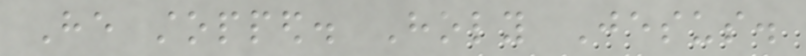He stopped. Holy Jesus.
